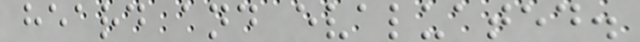heard and evaluated.
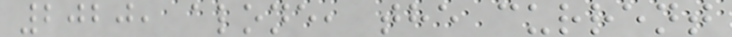2020, alone, the current
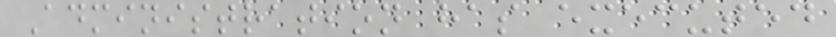Administration has executed
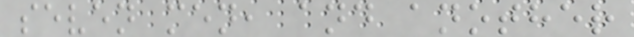seven men, and another
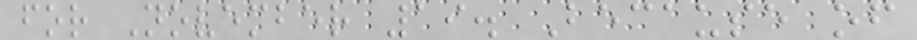for November 19. Because of
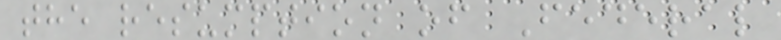the resumption of Federal
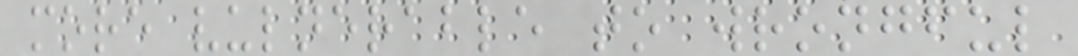more vulnerable to wrongful
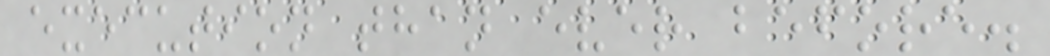execution than ever before.
